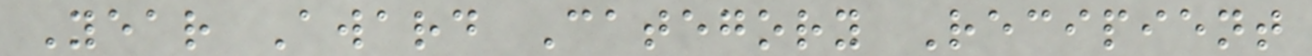Year Award Category Recipient
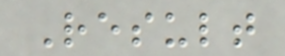Result
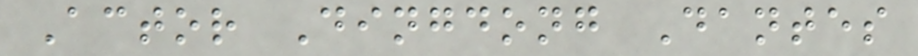Actor Dingdong Dantes
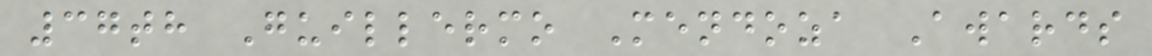37th Guillermo Mendoza Awards
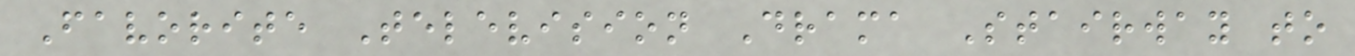Favorite Television Drama Stairway to
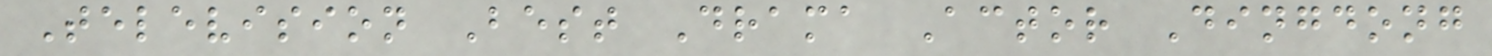Television Best Drama Actor Dingdong
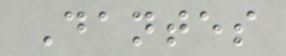Dantes
